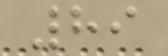89
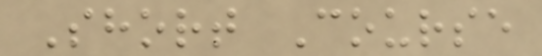Short Course
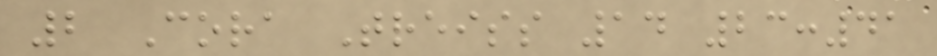2 Cora Treiss 14 23:41
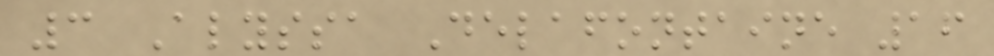3 Alyssa Delafontaine 16
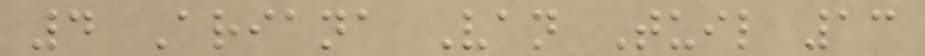4 Ariana Van Tuil 13
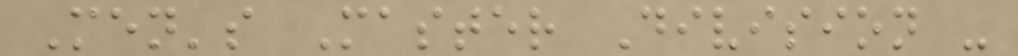Men's Master Division -
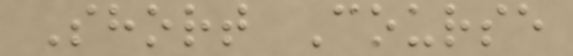Short Course
